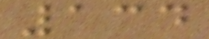134
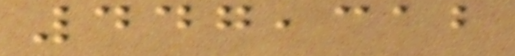447,312
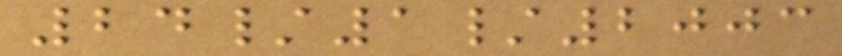24/1/2003
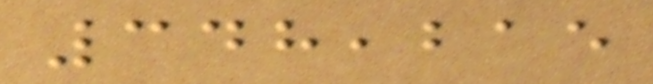348,215
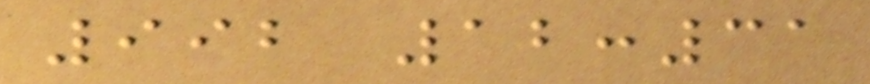992 12:31
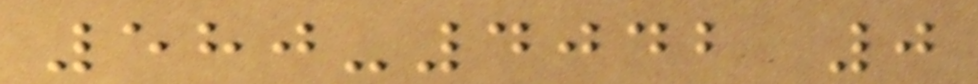580-4042 0
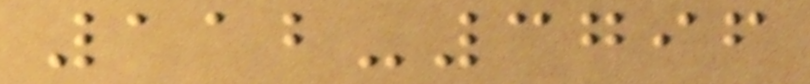112-3796
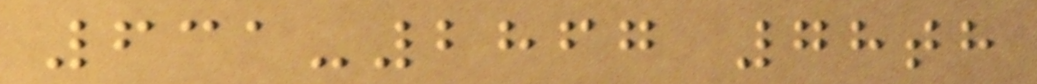631-2867 78th
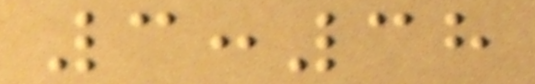3:38
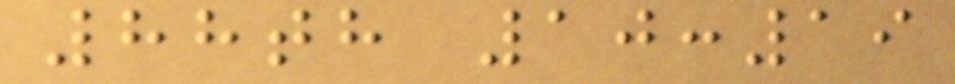88th 10:19
